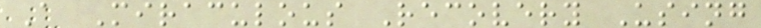A Miraculous Recovery Using
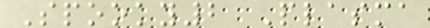Spooky2 Plasma
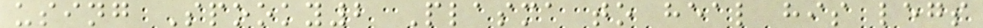using Spooky2 Plasma to heal his legs
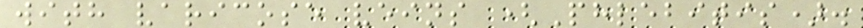with varicose veins (Phlebitis).
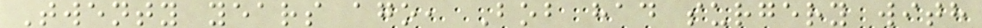Twenty years ago, Bob had surgery with
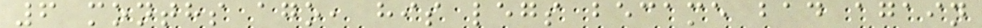6 months ago, his legs became bad again
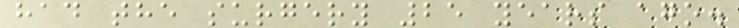had the surgery 25 years ago.
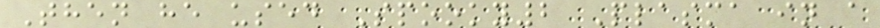Then he used Spooky2 Plasma in a
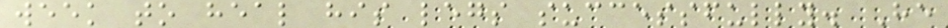week to heal his legs successfully. He
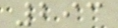293
